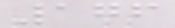176
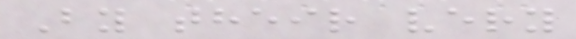By their very
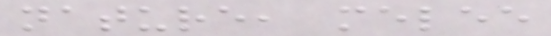nature, melee
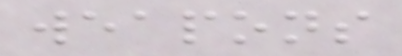weapons
